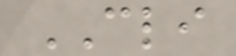CLI
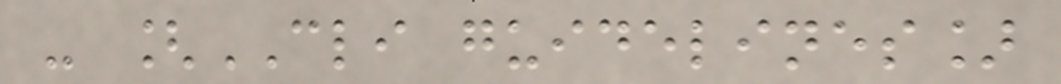- [CLI guidelines]
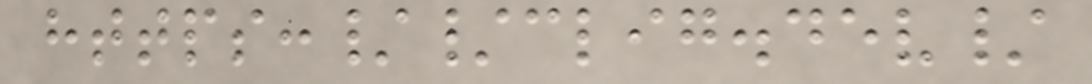https://clig.dev/
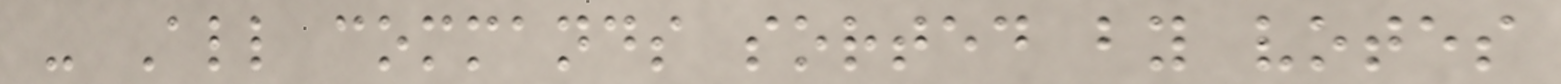- All commands sorted by votes
